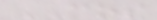COS
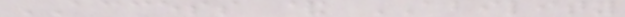ACCESS & ABILITY
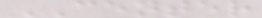CENTER
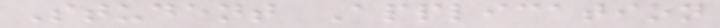Student Application
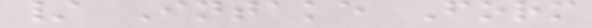/ Intake Form
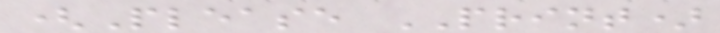(Please PRINT)
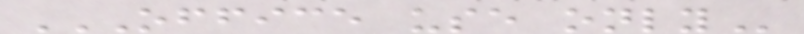OFFICE USE ONLY
